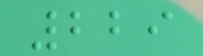229
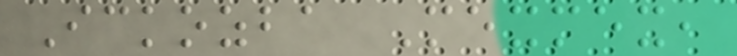Ickozba Mexmex,
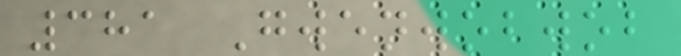381 Gwenwobwob
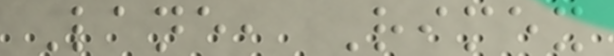Lane, Rimex
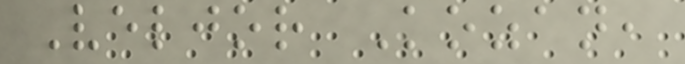Veljor Kozan,
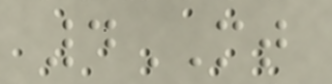4MT
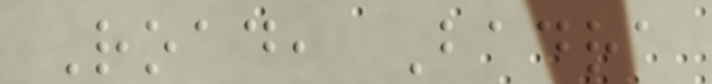Road, Badra
